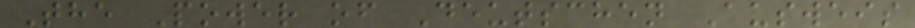The Power of Deutschen Ausweis
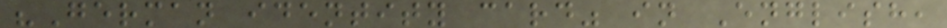"German identity card" in English,
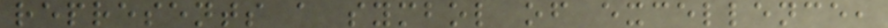represents a symbol of excellence,
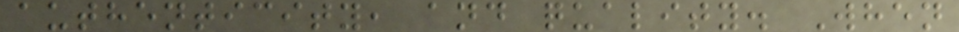authenticity, and quality. When
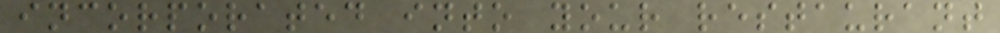incorporated into your restaurant
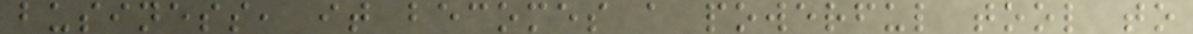business, it becomes a powerful tool to
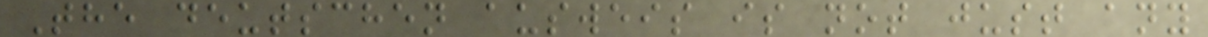The deutschen ausweis is not just any
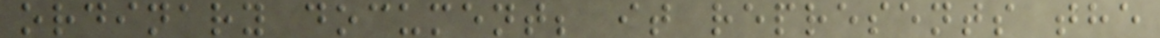ordinary document; it represents the
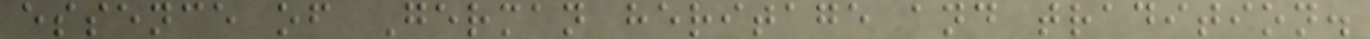essence of German heritage and tradition.
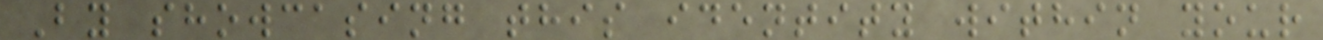By showcasing this identity within your
